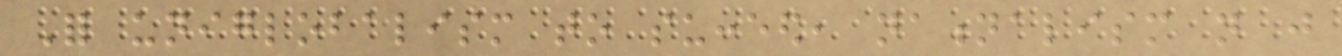For uniglobalism to succeed, nationalism not just
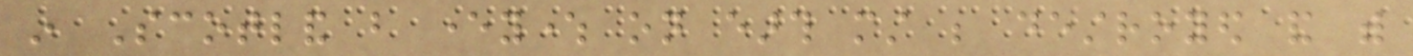in Scotland but everywhere on earth must be destroyed and with
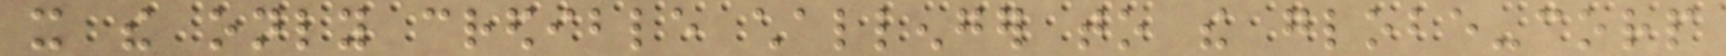it the only credible challenger to the globe-corp
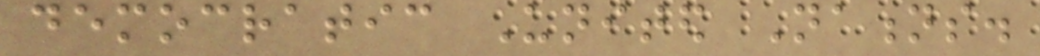democratic United Nations.
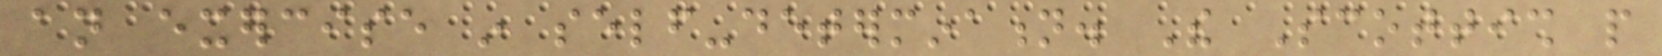an exercise in self-determination. The Scottish people
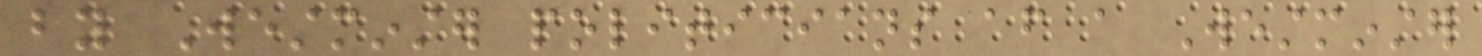by Westminster politicians after a Westminster
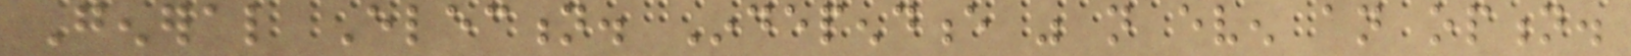General Election. Independence was not even an option.
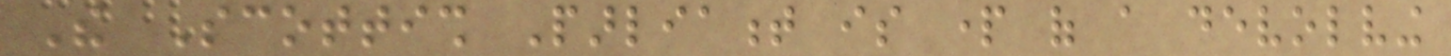The Scottish Parliament is part of a devolving
